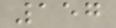157
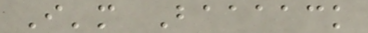I'm Baaaack
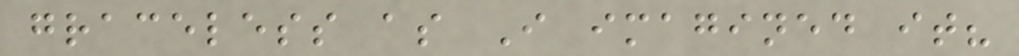graceless as I imagined it?
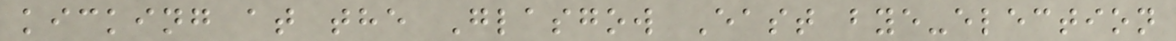kicking at the Glasgow East bye-election
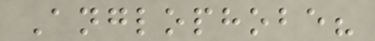Anglophobe?
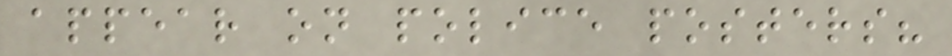appear on police posters?
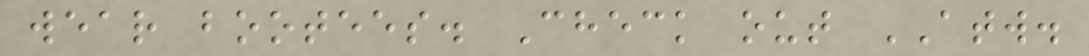wear bootees. Check out ATW.
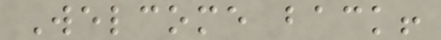Welcome back!
